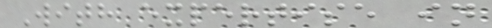With expertise in
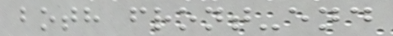both front-end
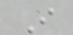I
